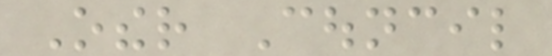Other Council
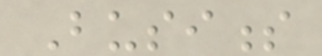Business
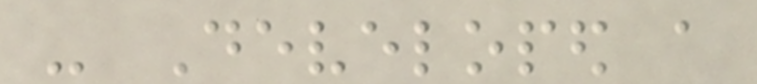- Developed a
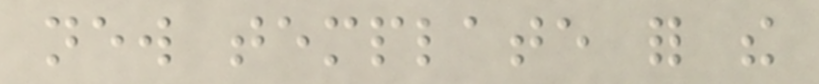new template for the
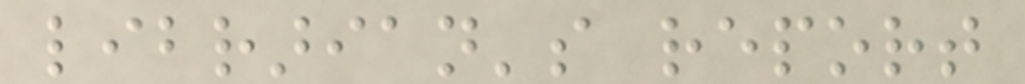librarian's report
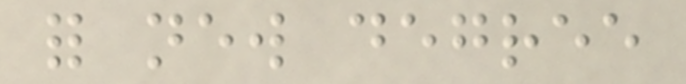for new degree
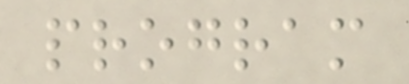program
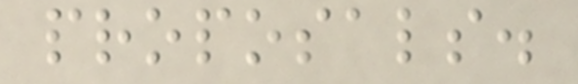proposals.
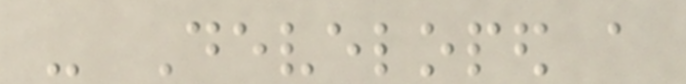- Developed a
